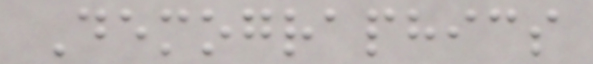Demographics
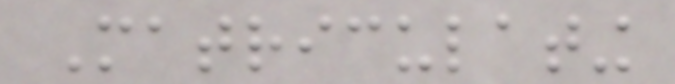Matriculating
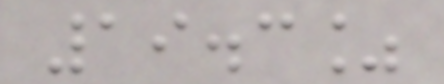19.3%
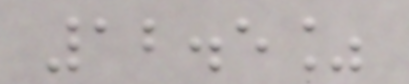12.5%
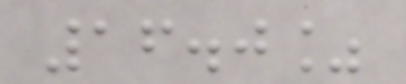16.0%
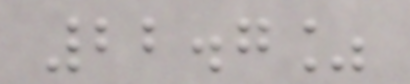22.7%
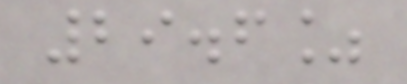29.6%
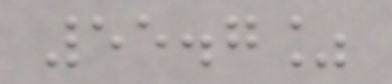55.7%
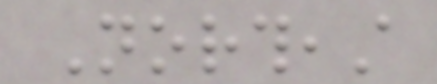Northeast
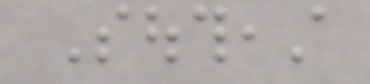Southeast
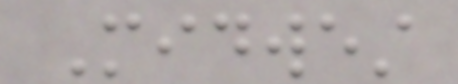Midwest
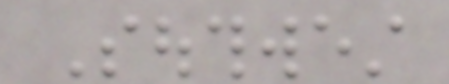Southwest
